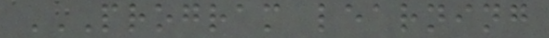PROGRAM LEARNING
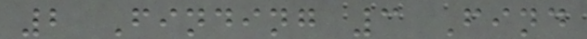2 Finding 3 Find
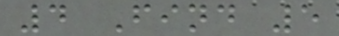4 Find 5
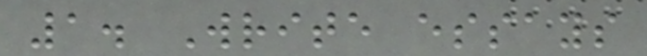1. Write essays
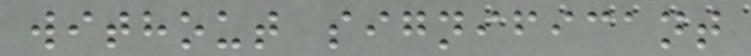without significant
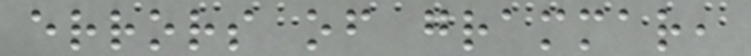errors of grammar,
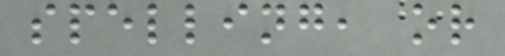spelling, or
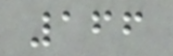166
